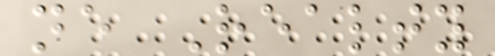ne Realty
